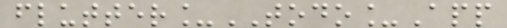flutter_TODO_App
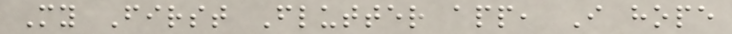My First Flutter app, I hope
